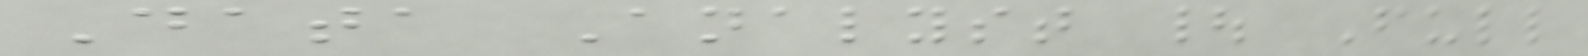Data Analyst | Full
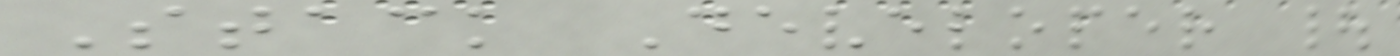Stack Developer |
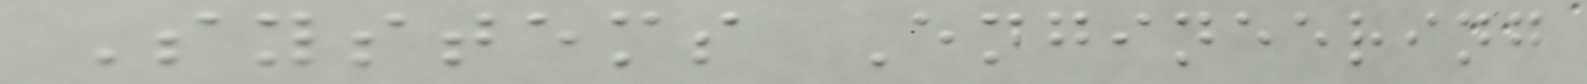Systems Engineering
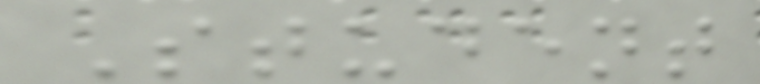Student
